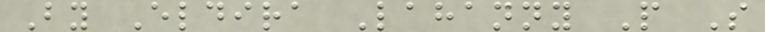By Eldira Lahanny P S
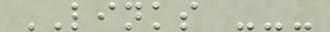LINKS ---
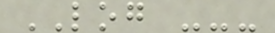LOG ---
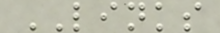LINKS
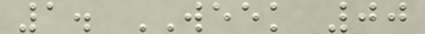1. WEEK 00
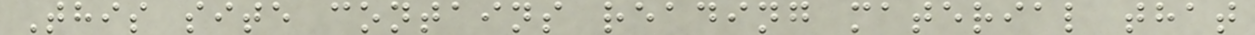This site contains reading material that
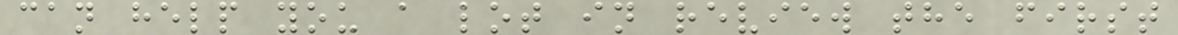can help you a lot in review the first
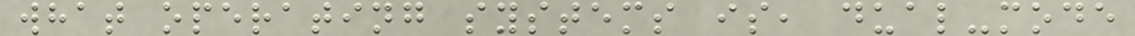what operating systems is, dual-mode
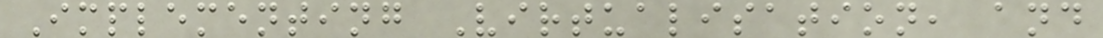Implementing Virtualisation, and
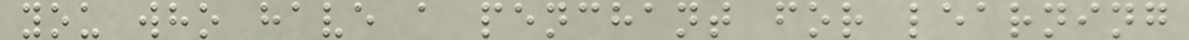you who have a penchant for learning
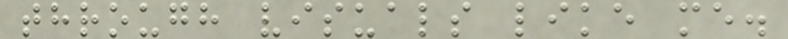through visuals like me.
